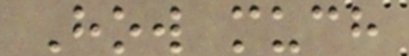How much
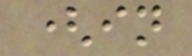(in
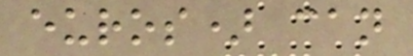euros) can
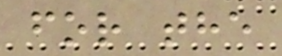for the
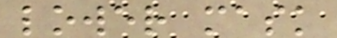lower mask
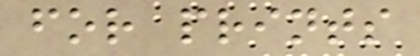for prints
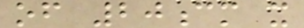of 20cm x
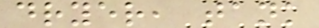dryer, tank
